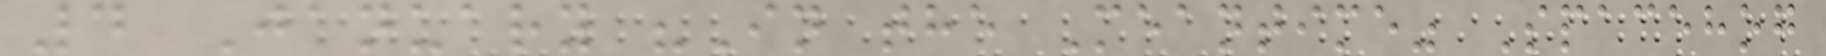4 January "In the Meantime" Spacehog
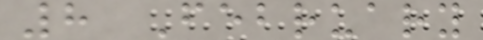8 February
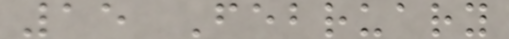15 February
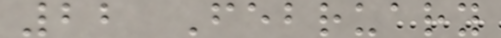22 February
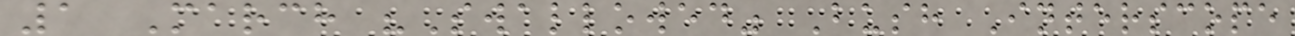1 March "Swallowed" Bush Interscope
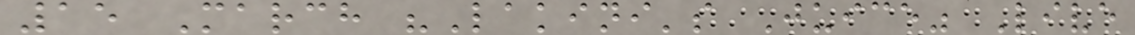15 March "Lakini's Juice" Live
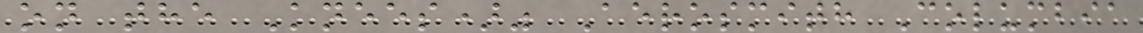on the Knees)" Aerosmith Columbia
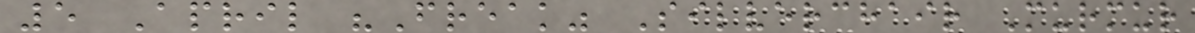5 April "Freak" Silverchair Murmur
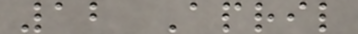12 April
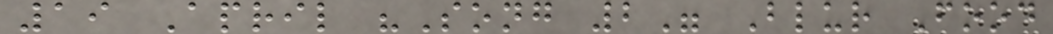19 April "Song 2" Blur Food
